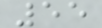55
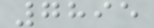7895
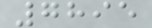7895
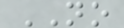NO
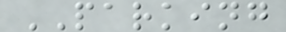PARKING
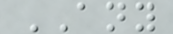ANY
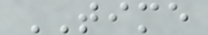TIME
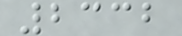2332
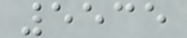5535
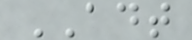ADT
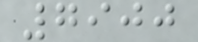7900
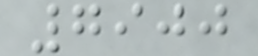7900
